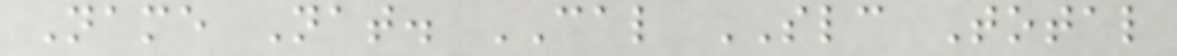Name Nat. CAL SLC Total
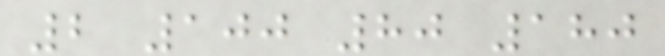2 100 80 180
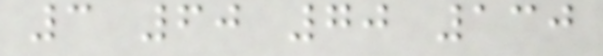3 60 70 130
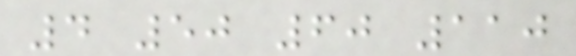4 50 60 110
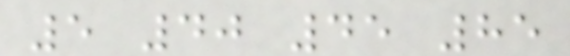5 40 45 85
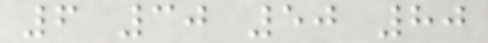6 30 50 80
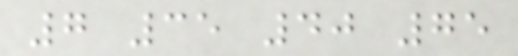7 35 40 75
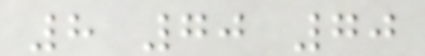8 70 70
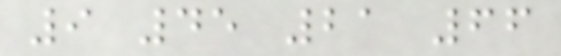9 45 21 66
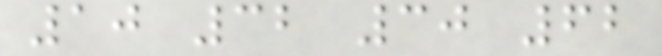10 32 30 62
